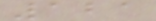121
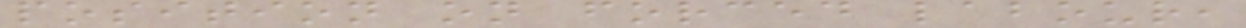position on forced labour,
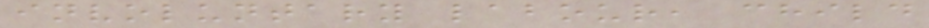involuntary labour, child
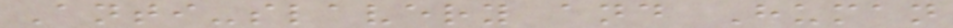Anti-slavery and Human
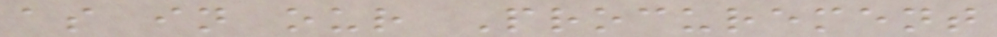as in our Procurement
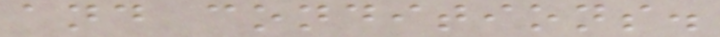and conditions.
